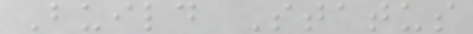Build Status
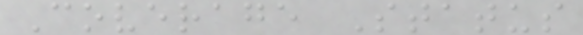Coverage Status
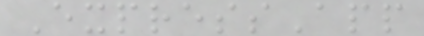ExpressApp
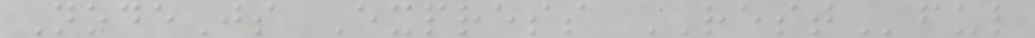NodeJs Express RESTful
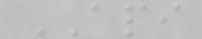API
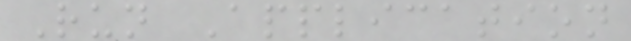Run Application
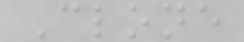Clone
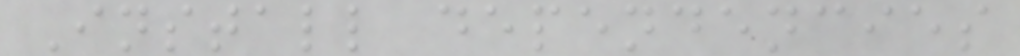Install dependencies
